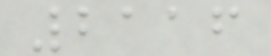2116
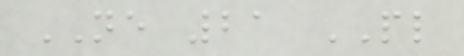NE 21 PL
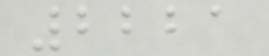2221
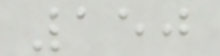150
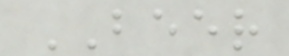BEER
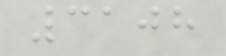3108
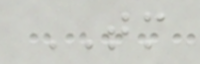TM
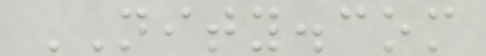NITY.com
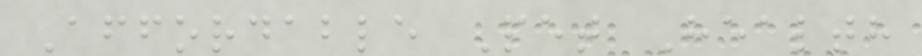Affordable Pet Health
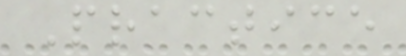Practice
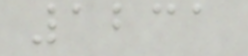1231
